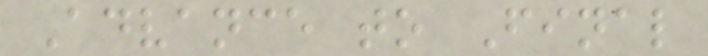Advance to Final
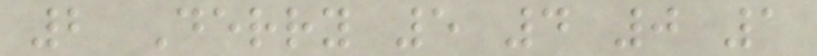2 Derry 5 4 0 1
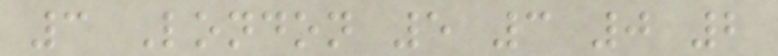3 London 5 3 0 2
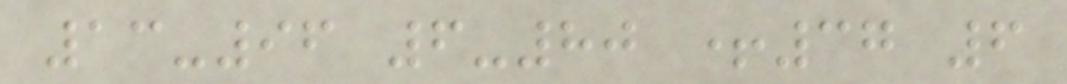13-96 6-80 +37 6
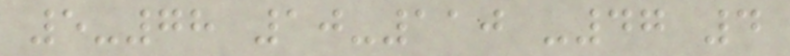5-78 10-110 -47 4
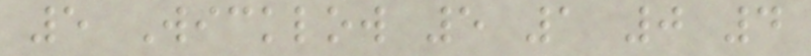5 Wicklow 5 1 0 4
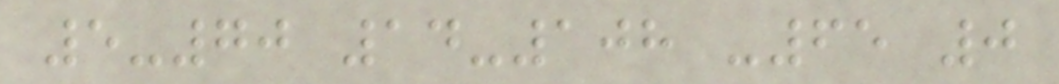5-70 14-108 -65 0
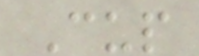Cup
